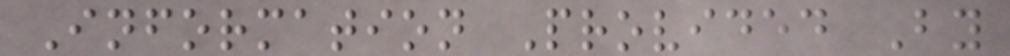Information Provided By
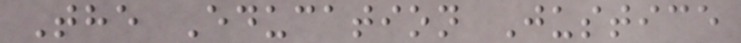The Education Justice
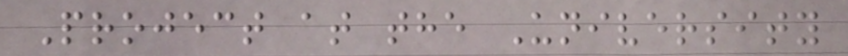Project at the University
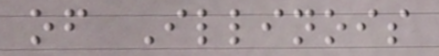of Illinois
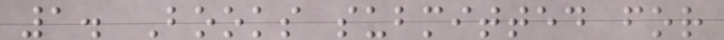1. Books submitted for
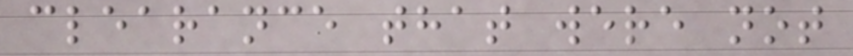clearance that were not
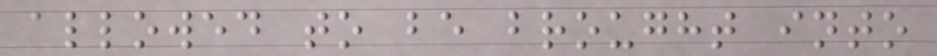allowed to be brought into
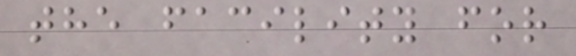the facility for
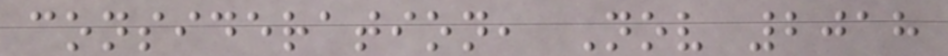consideration, Nov 2018
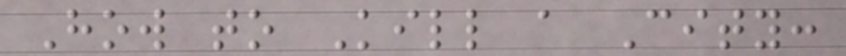How to Kill a City:
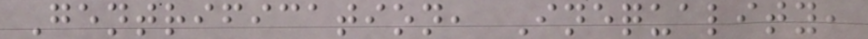Gentrification, Inequality,
